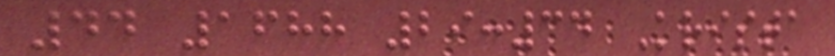44 1688 29:34 Krista
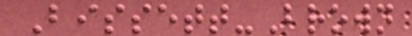Bissett-Brown
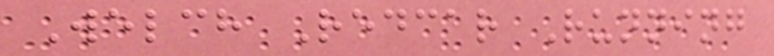Welch Redcar Running
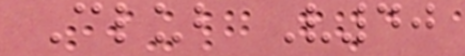Club V40
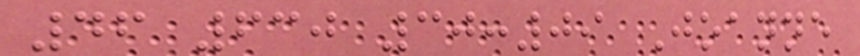46 630 30:09 Joanne
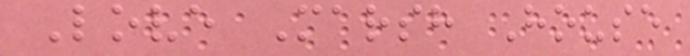Love Marsh House
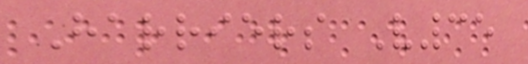Harriers V35
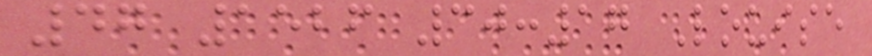47 1526 30:17 Louise
